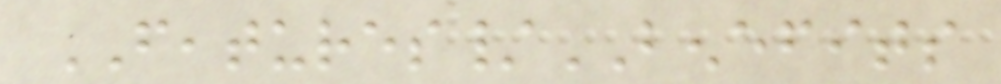FEATURES/BENEFITS
